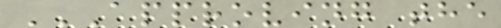APPROVING THE
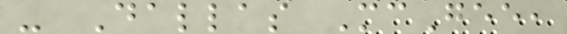- Dallas McGee,
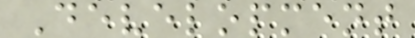Development
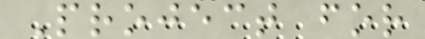Project for
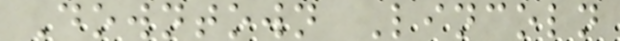Downtown Lincoln
